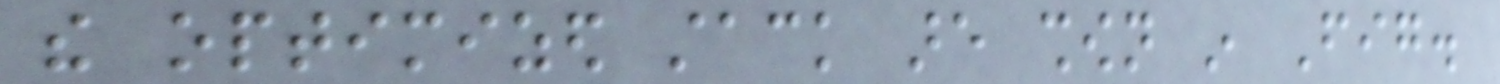the optimized stack are shown in Fig.
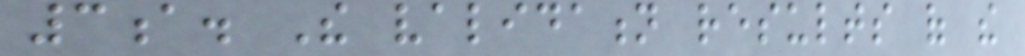3a. The validation results of the
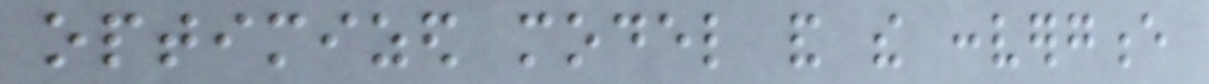optimized model and the convergence
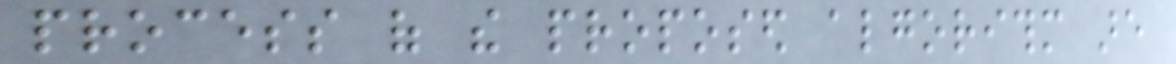process of the proposed algorithm are
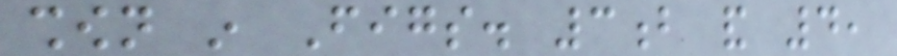shown in Figs. 3b and 4,
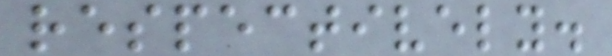respectively.
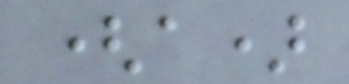(a)
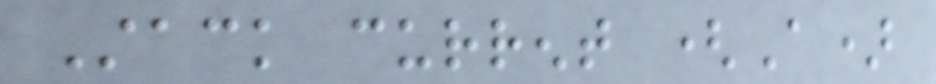Stack current (A)
